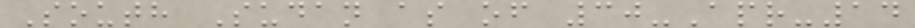South Sudan as of 30-Apr-14
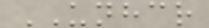UNHCR
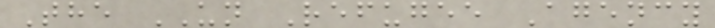The UN Refugee Agency
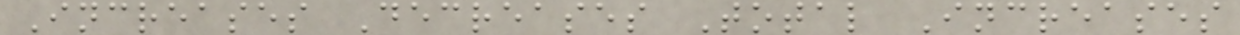Increases Decreases Total Increases
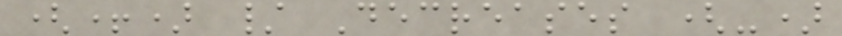(+) / Decreases (-)
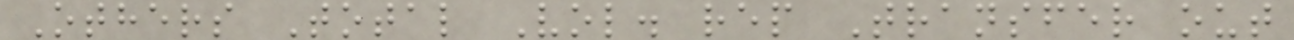Others Total Vol. rep Transfer out
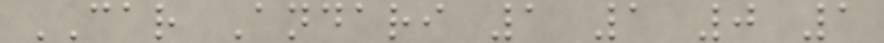CAR Andari 1 1 0 1
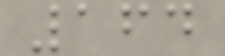164
